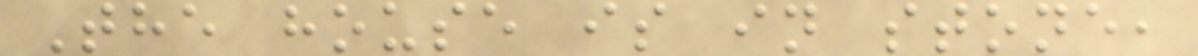The house is in stone,
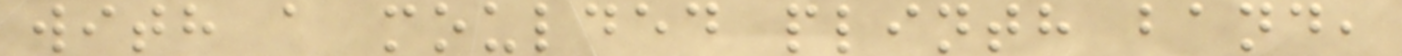with a moulded plinth band,
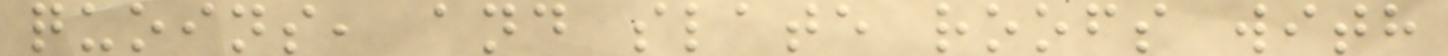quoins, and slate roofs with
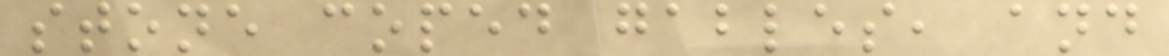stone coped gables, and
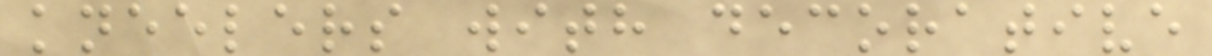kneelers with decorative
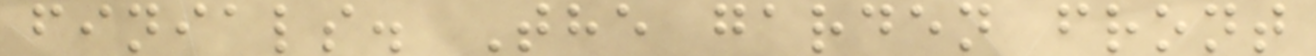finials. The garden front
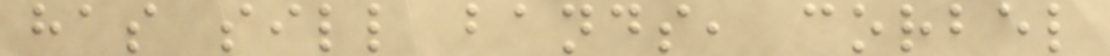has sill bands, corbel
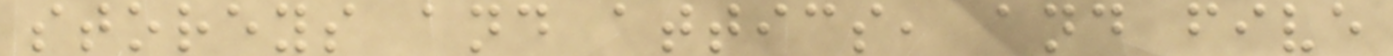storeys and attics, and five
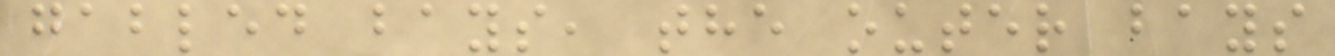gabled bays, the outer bays
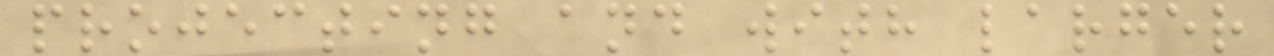projecting and with larger
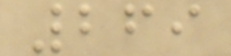269
